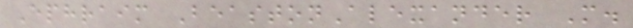Ephraim BeastonAlexander M.
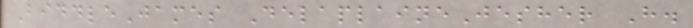BiddleJames DelaplaineJesher H.
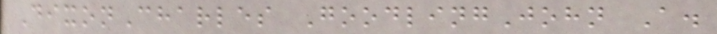DixonCharles GoodlingJohn A.
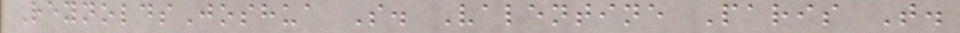ReynoldsJoshua S. Valentine Paris T.
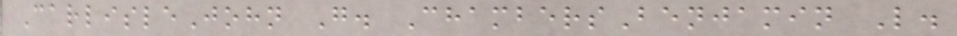CarlisleJohn G. ChambersBenjamin L.
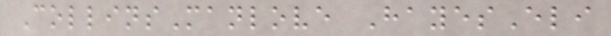CollinsManlove HayesEli
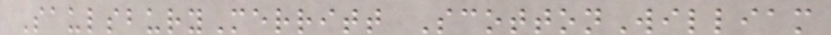SaulsburyMerritt ScottonWilliam
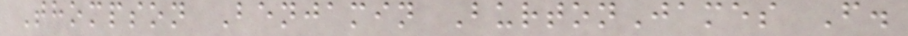Thompson Benjamin BurtonJames F.
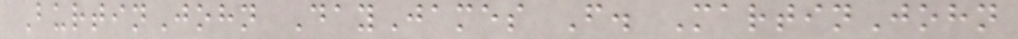BurtinJohn DayJames F. MartinJohn
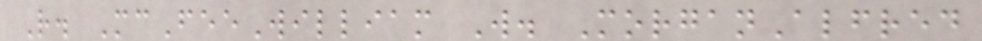R. McFeeWilliam W. MorganAlfred
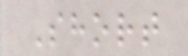Short
